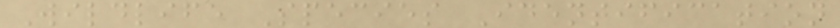Wildlife Species Identification
